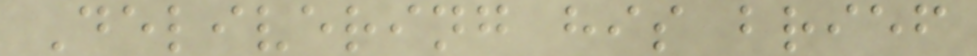Delivering his brief
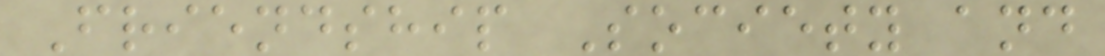Friendship Society and
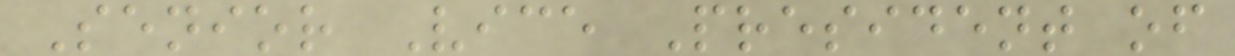Senior Vice President of
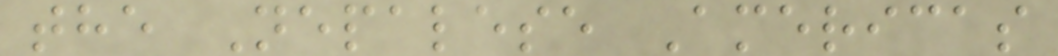the Nepalese Americas
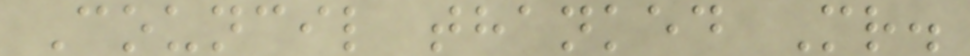Council thanked Mr.
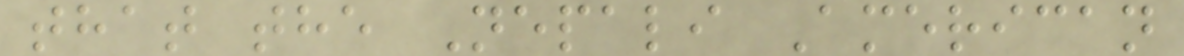that the Nepali American
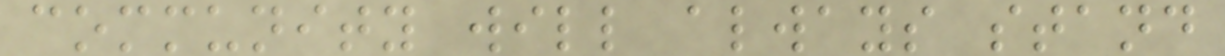community will always stand
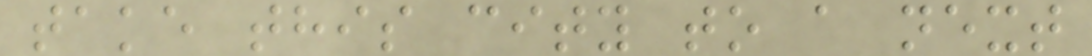take this city to a next
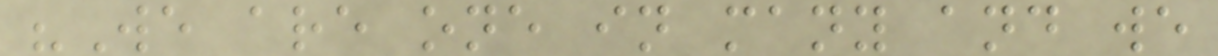"We are one in many and we
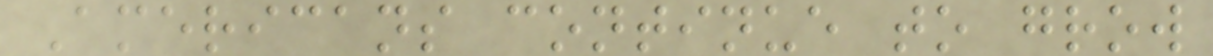Americans continue to grow
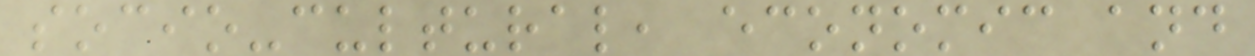socio-cultural, economic and
